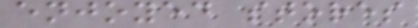enjoyed stores
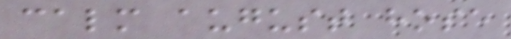calm august hose
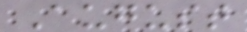August
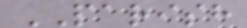PARISH
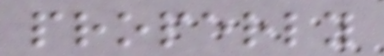properly
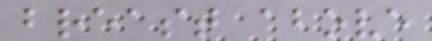breast above
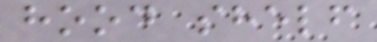hood shelf
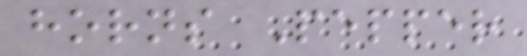horns Pepper
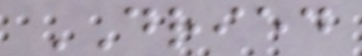DRIED
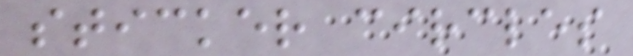sticker circles
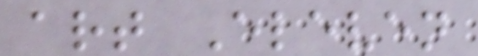art Eleven
